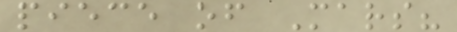piece of Mars?
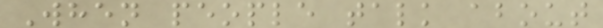When people talk about
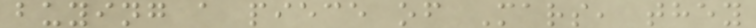buying a piece of Mars, they
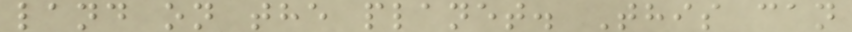land on the planet. This can
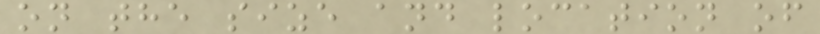on the size and location of
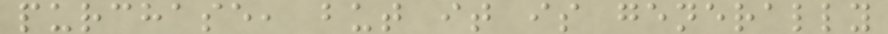purchase, but it is generally
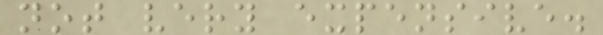not very expensive.
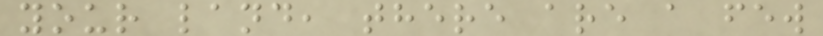your land, there are a few
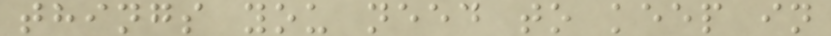things you need to keep in
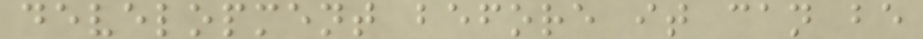development before it can be
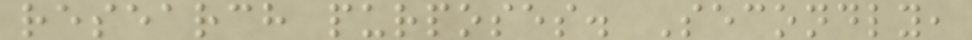research purposes. Secondly,
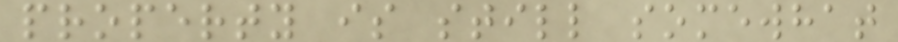property is still somewhat
